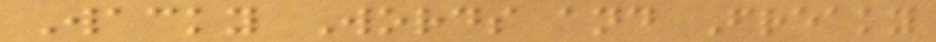Wacky Words and Freaky
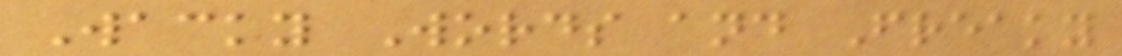Wacky Words and Freaky
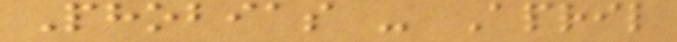Phobias - April
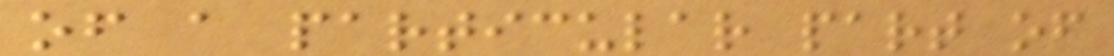of a particular part of
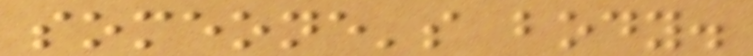someone's body.
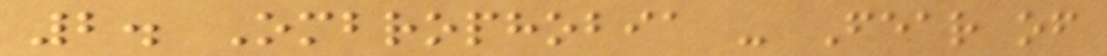2. Ombrophobia - Fear of
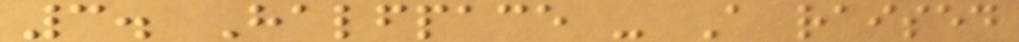3. Halfpace - A raised
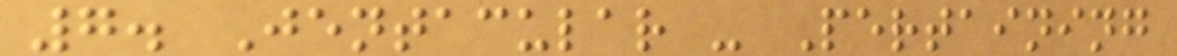7. Jentacular - Pertaining
